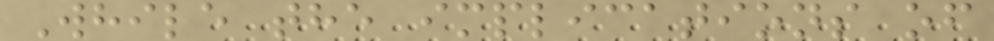While the implications of
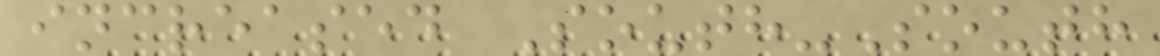increased South-South
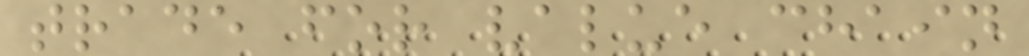trade for value chain
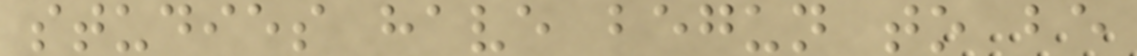studies have begun to be
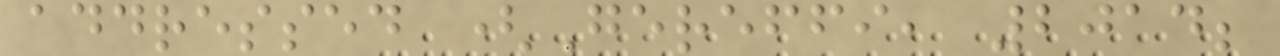addressed (Gereffi, 2014;
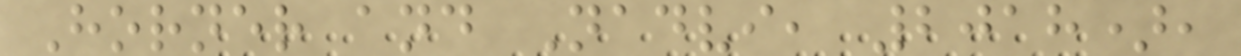Horner and Nadvi, 2018),
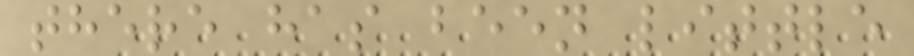there has been little
